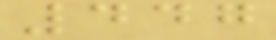447
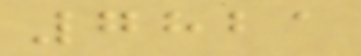7821
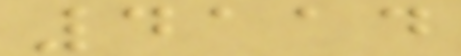4114
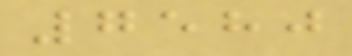7580
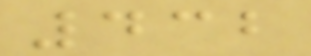432
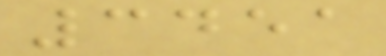3451
